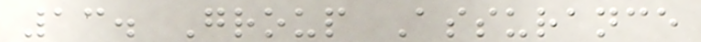13. Group Assurance
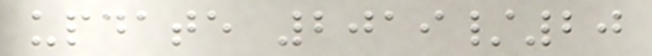update 2019/20
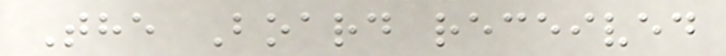The Board received
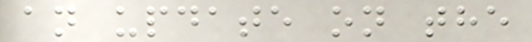an update on the
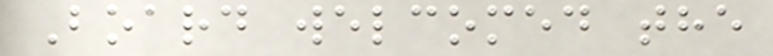Board welcomed the
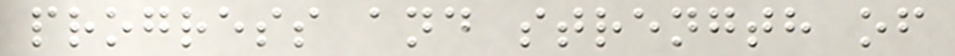progress and strength of
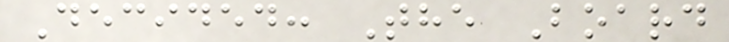Decided: The Board
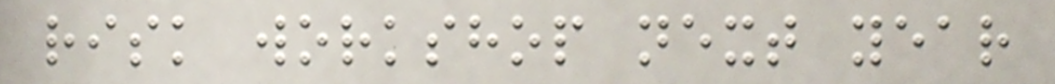risk workshop next year
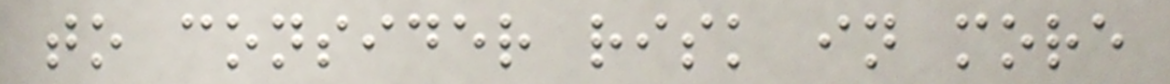to consider risk in more
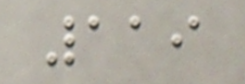119
